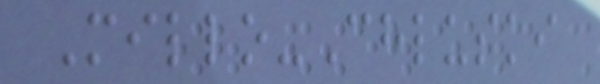Millo-Chluski
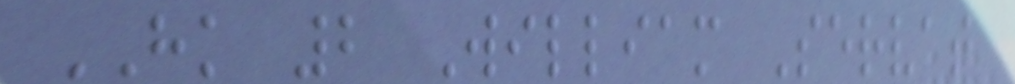HK 2 William Servat
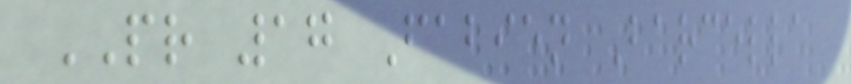PR 17 Fabien Barcella
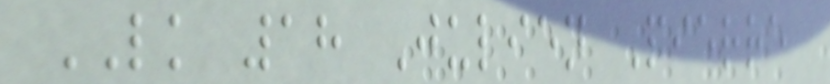LK 18 Julien Pierre
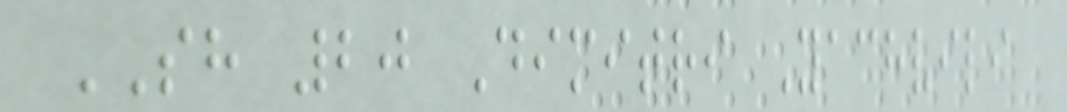SH 20 Dimitri Yachvili
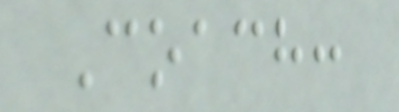Coach:
